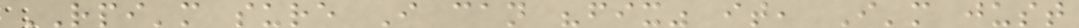RPI'm sure I can "fix" it, I'm just
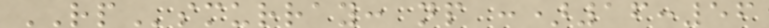RPsmurray: np :)16:56
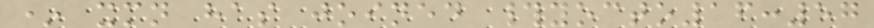* xmn has joined #yocto16:57
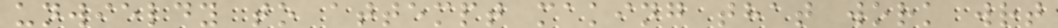unwieldy to attempt making that work wrt
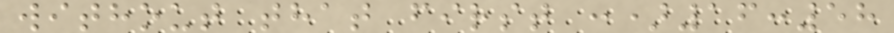without that first :)16:58
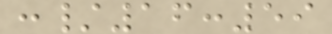:/16:59
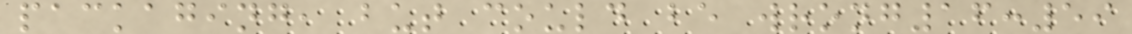packaging, but could be wrong16:59
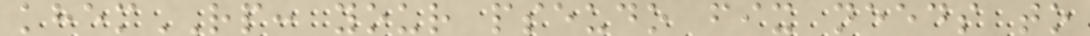khemRP: your pseudo fix needs to
